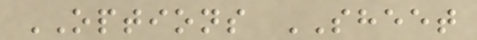OPTIONS SHEET
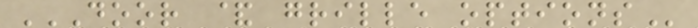DOOR & GRILLE OPTIONS
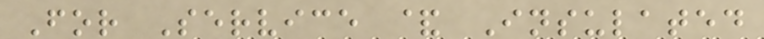For Service & Insulated
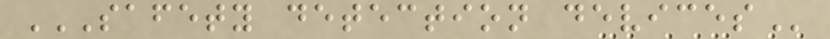SAFETY DETECTION DEVICES
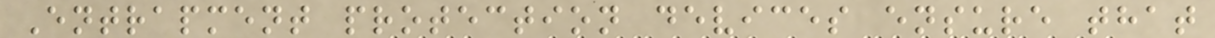Entrapment protection devices ensure that
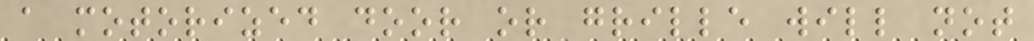a motorized door or grille will not
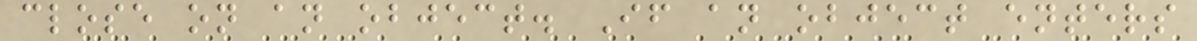close on an object. If an object enters
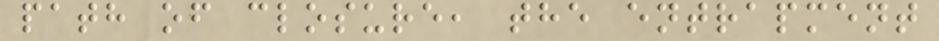path of closure, the entrapment
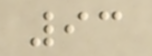93
